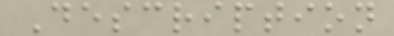Description
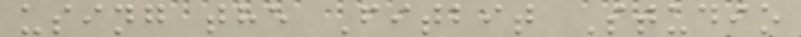using the Fitbit Studio
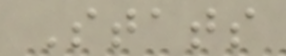Stats
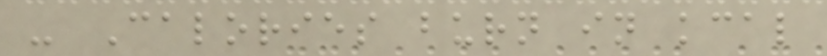- Calories burn in kcal
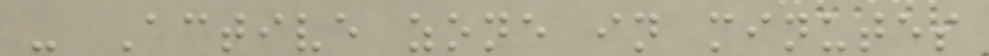- Active zone in minutes
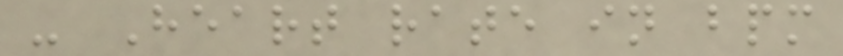- Heart rate in bpm
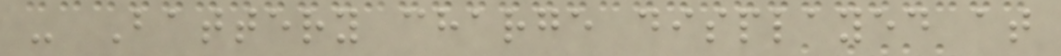- Battery charge displayed at
